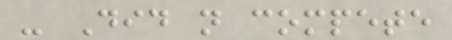- Did not compete
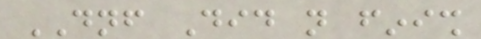DNF Did not finish
